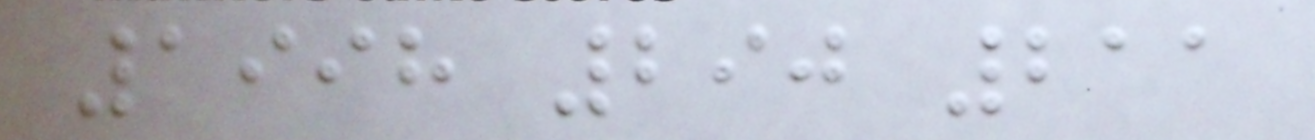1998 290 211
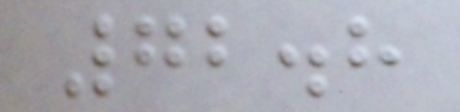72.8
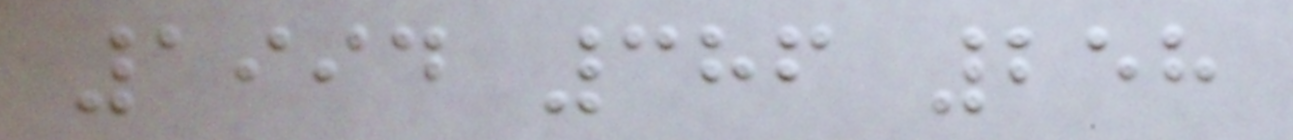1994 386 258
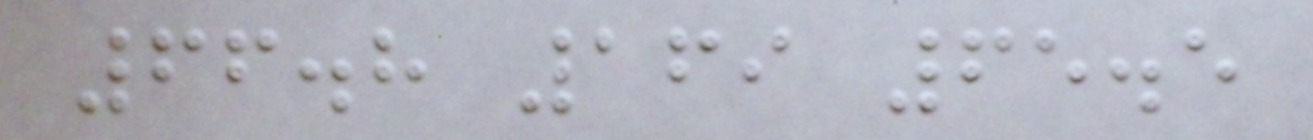66.8 169 65.5
